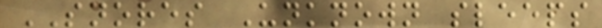SNORES Unknown sleeps
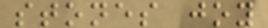stones joy
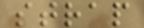strap
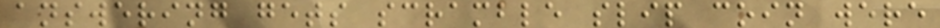answering gets scramble slip coin were
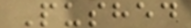Pushed
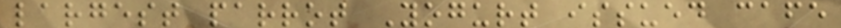largest parrot Yogurt issued cafe
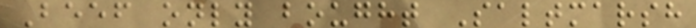Beef only bought Saltmarsh
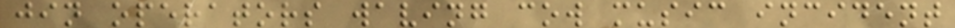jin operators waving cow music incident
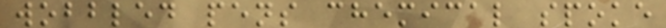wobbled pens chemical spoke
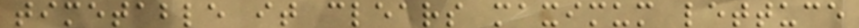timetable it clears maximum lettuce
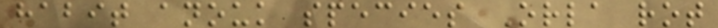habit anouk species Orla rot
